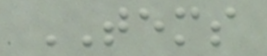TEMS
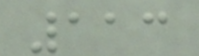113
